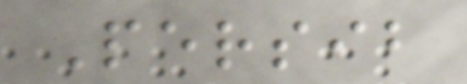Persib
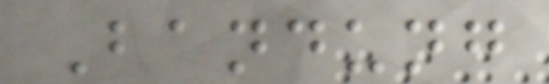Bandung
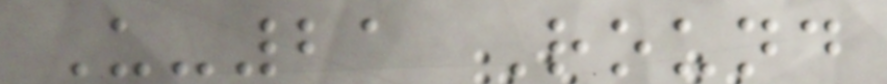U-21 Round
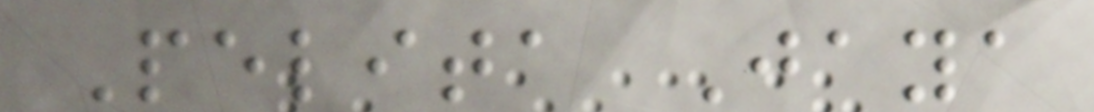Pelita Jaya
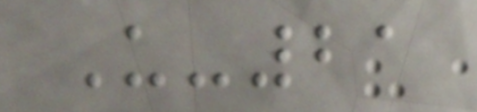U-21
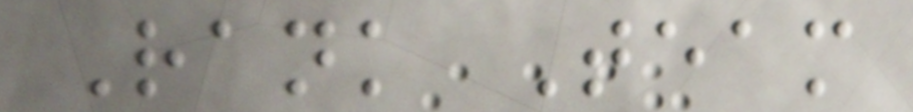Rank Team
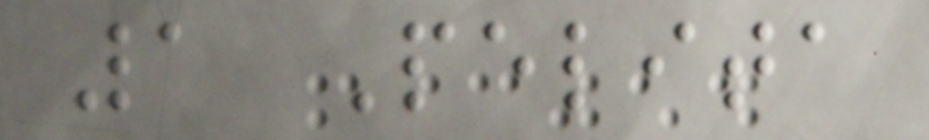1 Pelita
